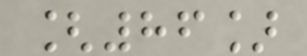[86]
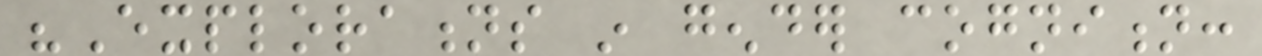"Explorations in gender cognition:
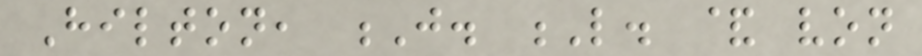Hilton, J. L. & von
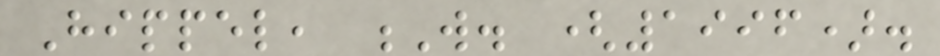Hippel, W. (1996).
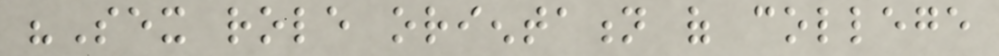"Sex role orientation of college
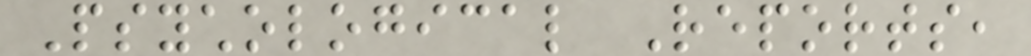Psychological Reports,
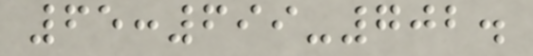65:699-702.
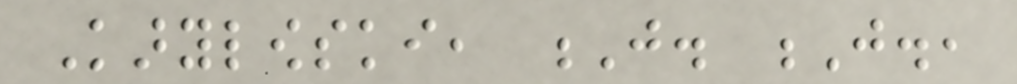Karylowski, J. J.,
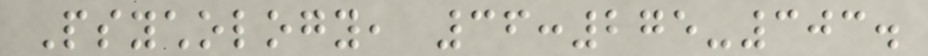Psychology, 36:275-303.
